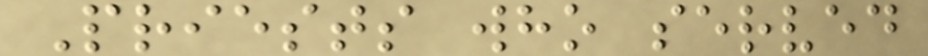Priests who served
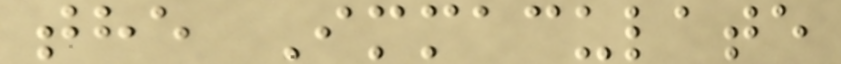the Immaculate
